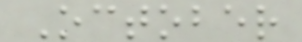October
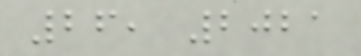26, 2021
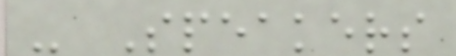- Speakers
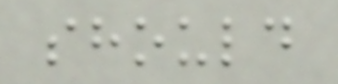should
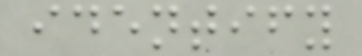identify
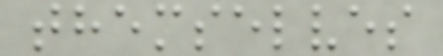themselves
